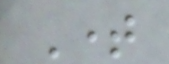Time
